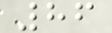86
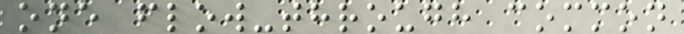one flow-through common
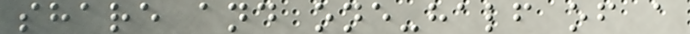share and one-half of a
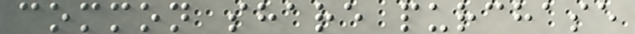common share purchase
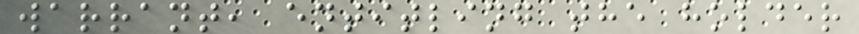warrant, entitling the holder
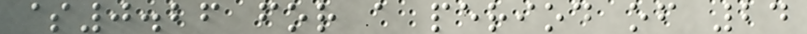$0.26 for a period of 24
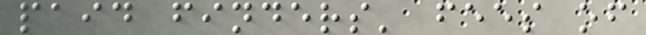paid finders' fees of
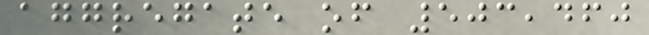aggregate of 503,460
